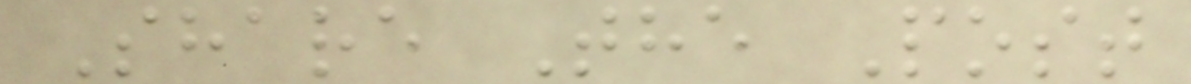Share The Post
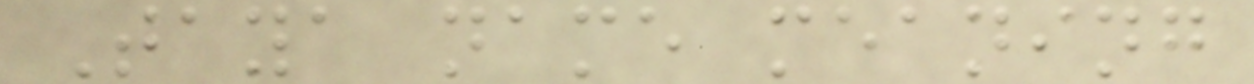Taya name meaning
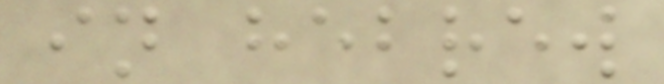in hebrew
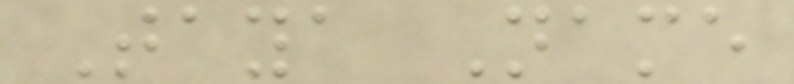Taya Name
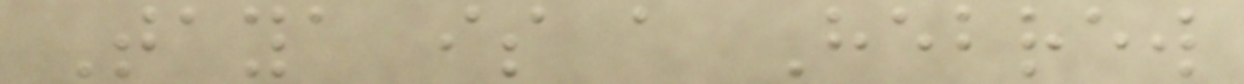Taya is a Hebrew
